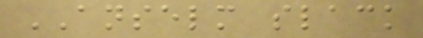ANSELM slack
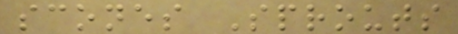scones Sprouts
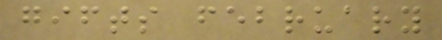gifts february
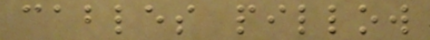cables pillow
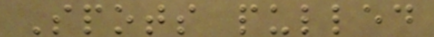Spots pulled
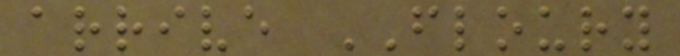arrive FLOURY
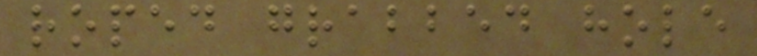roped grabbed hole
